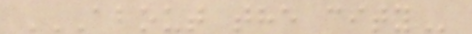ABOUT THE CITY
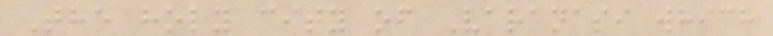The holy city of Varanasi which
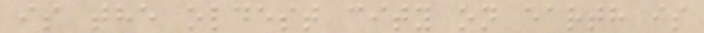is the oldest city on earth is
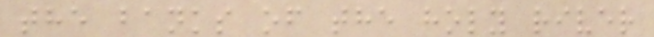the banks of the holy river
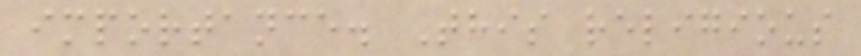importance. This religious
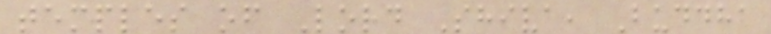temples of Lord Shiva, Buddha
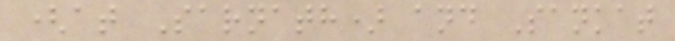(at Sarnath) and Sankat
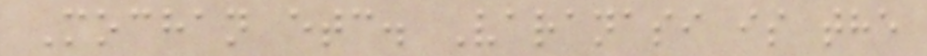Mochan etc. Varanasi is the
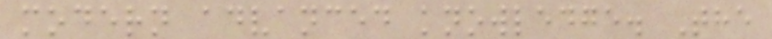modern advanced knowledge. The
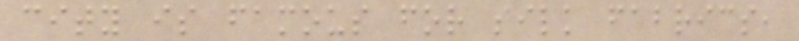city is famous for silk fabrics,
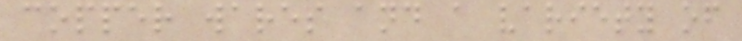copper wares and a variety of
